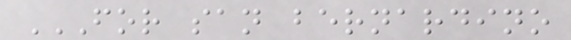FOR SAN BERNARDINO
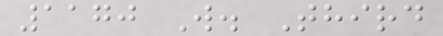1170 W. Third
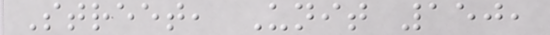Street, Unit 150,
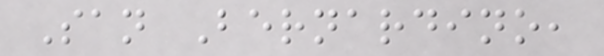San Bernardino,
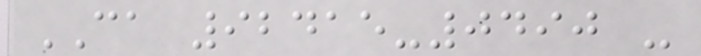CA 92415-0490 -
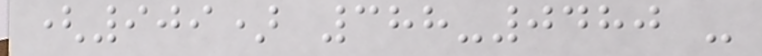(909) 388-0480 -
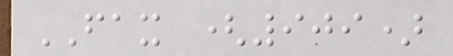FAX (909)
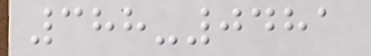388-0481
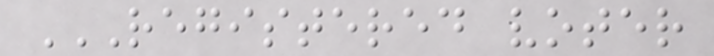REGISTERED VOTER
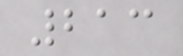213
